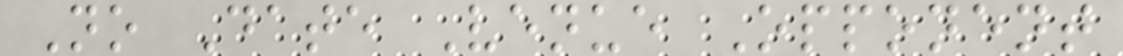No Date Venue Opponent
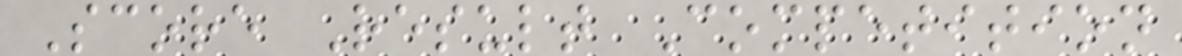Score Result Competition
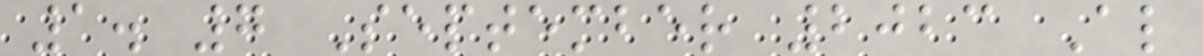1. 7 September 2023 Al
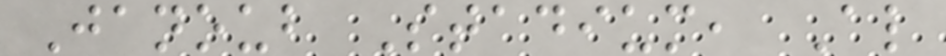Janoub Stadium, Al
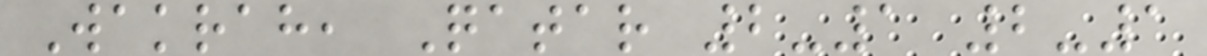Wakrah, Qatar 2-1 2-1
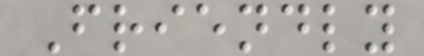Friendly
